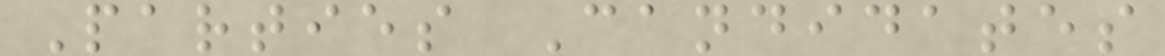Parties Candidates
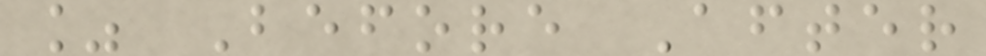% Before After
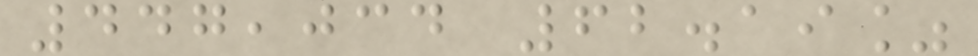447,034 62.19%
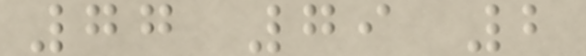77 79 2
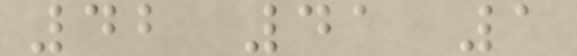42 41 1
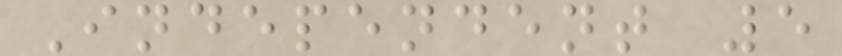Independent 5
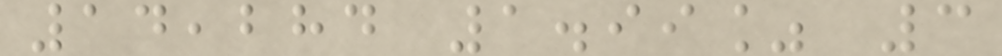14,284 1.99% 3
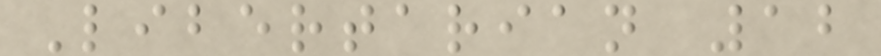Libertarian 12
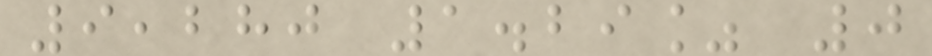9,280 1.29% 0
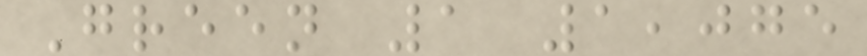Green 1 1,075
